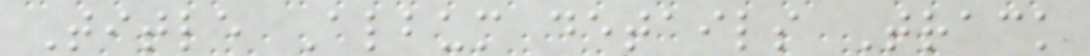Title Album details Track
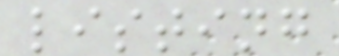listing
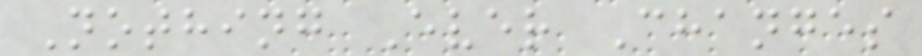Nothing Ever Changes
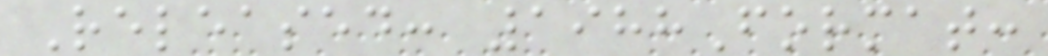Released: 1988Format:
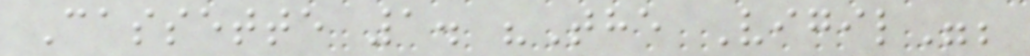Cassette 1. "The Vigil";
